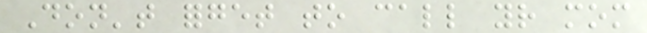Don't forget to call your mom
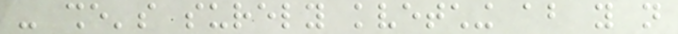- she's surely kvetching about you not
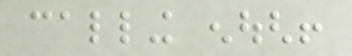calling enough!
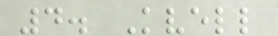4. Kvell
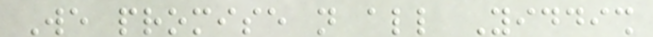We promise not all Yiddish
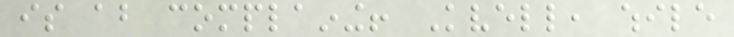is about complaining! Kvell, while
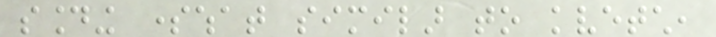sounding somewhat similar to kvetch,
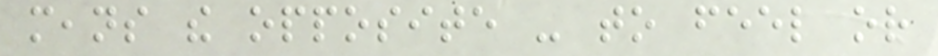means the opposite - to feel or
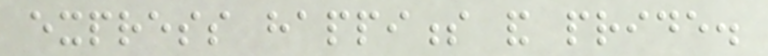express happiness and pride.
